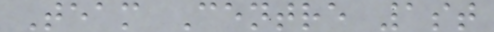Team Centre 1st
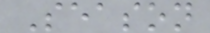Season
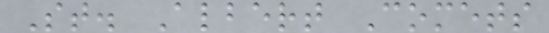St. Albert Comets
